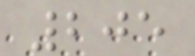205
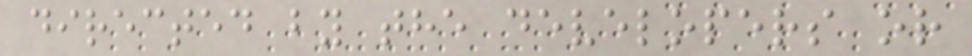directed by the developers or
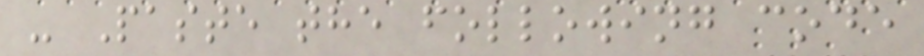- Paste the following code
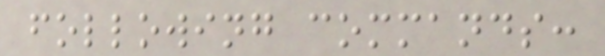following commands:
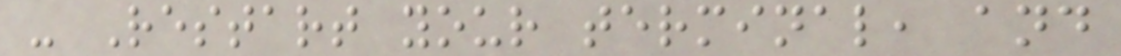- Restart your terminal, and
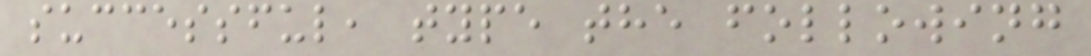successful, type the following
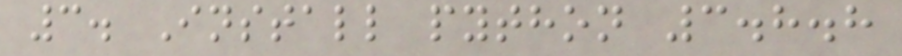3. Install python 3.8.8
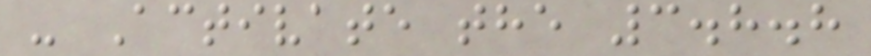- Activate the 3.8.8
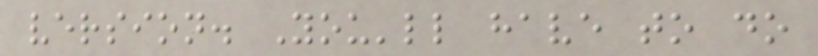version. You'll have to do
